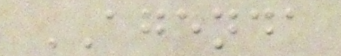AGENDA
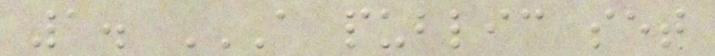1. A PUBLIC SET
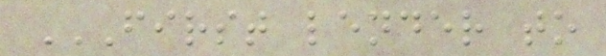FIRST LENDER TO
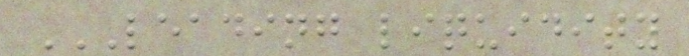LEADING LIQUIDITY
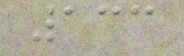133
